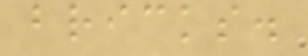bricks.
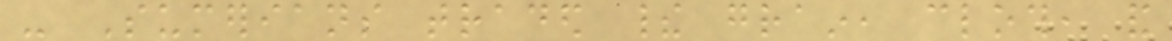- Sumerians traded their grain, cloth, and
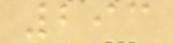293
